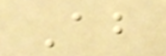About
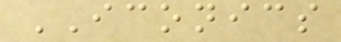ICONICS
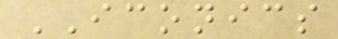ICONICS
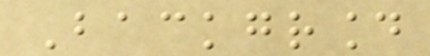Background
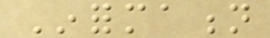Information
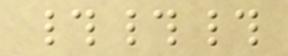###
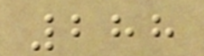288
